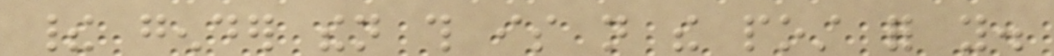their gender then this is not the post for you.
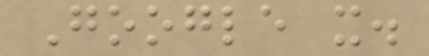Google it.
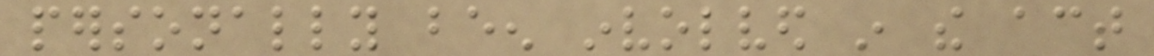personally been involved in the act
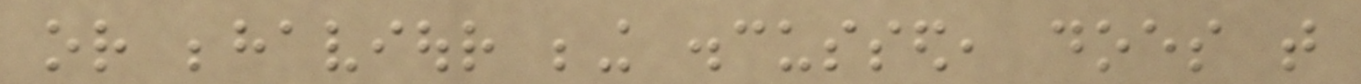or behaviour being discussed, does that
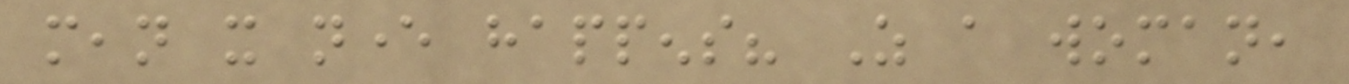mean it never happens? As a woman,
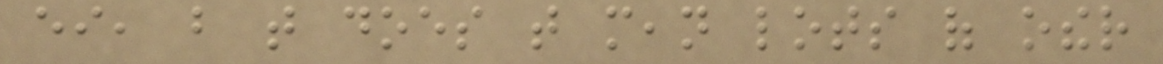either, but that does that mean lots of other
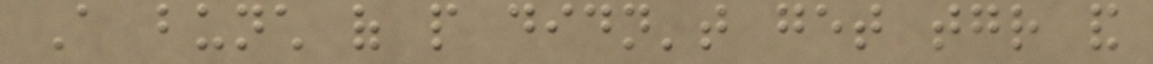A bunch of people didn't get together and
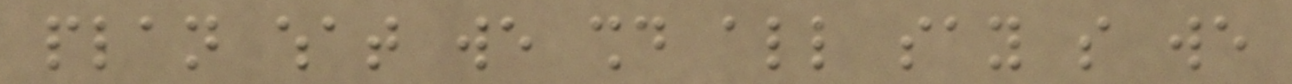plan what we should all say so we
